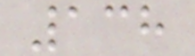138
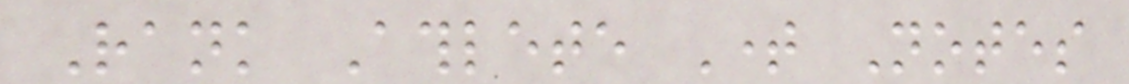Rank Athlete Time Notes
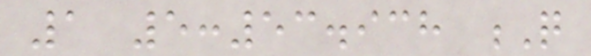1 5:53.938 Q
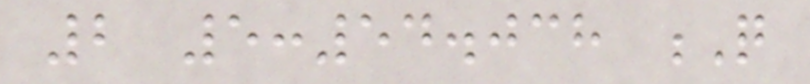2 5:54.038 Q
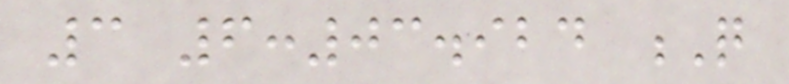3 6:03.924 Q
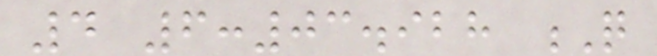4 6:03.928 Q
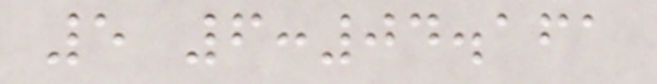5 6:04.161
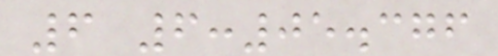6 6:05.376
